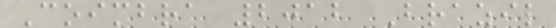Coimbra 2012 Brazil
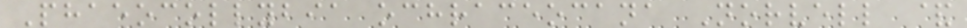Phaeocollybia ochraceocana Norvell &
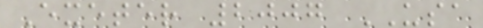Exeter 2007 USA
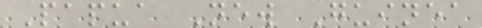Papua New Guinea
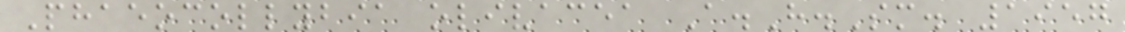Phaeocollybia olivacea A.H.Sm. 1957
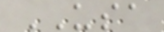USA
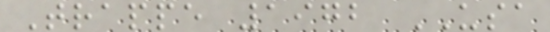Trappe 1972 USA
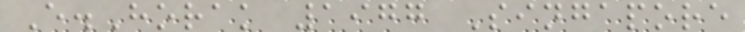E.Horak 1977 Singapore
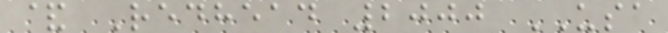& Redhead 2000 USA
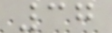37
